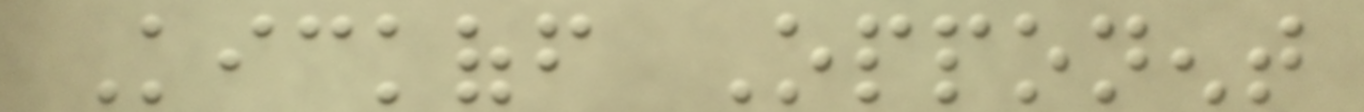Kickoff Opponent
